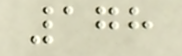178
